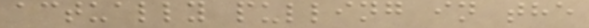actually pulling in the
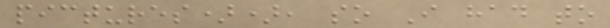pictures)), so I had to
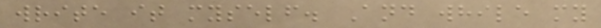write it myself. And while my
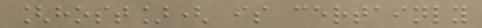[host]( is certainly
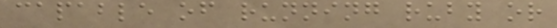capable of running ruby or
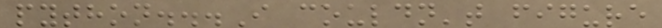python...I couldn't figure
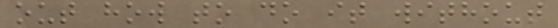out how to do it without
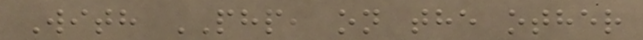With PHP, on the other
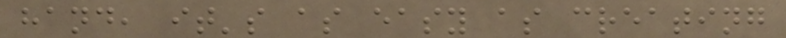hand, it's as easy as creating
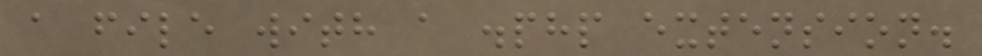a file with a .php extension.
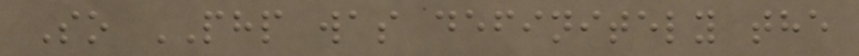So PHP was definitely the
